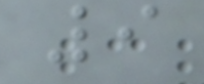9
